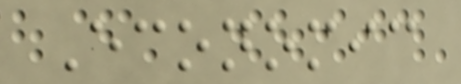Economic
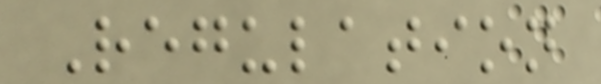Regulation
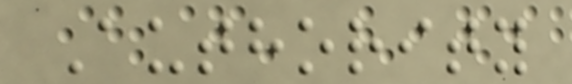Authority
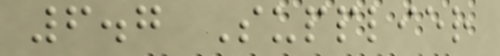6.7 Supplier
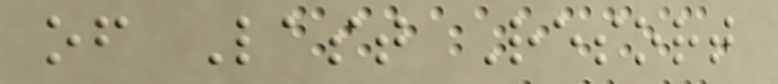of Last Resort
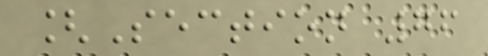[Section 76
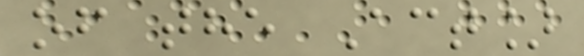of the Act]
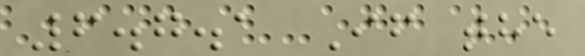6.7.1 If the
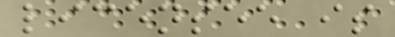licensee is
